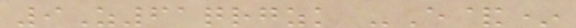9Z61qrgzk -E&*
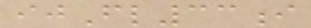ijFl33i
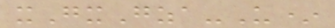xGxGza-U*
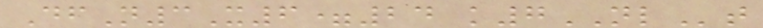DfN3X6=24 k7NLt
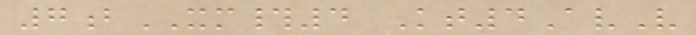7bXM#4 Kt4AvV
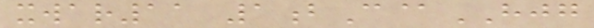xwar11 1bC@HJG
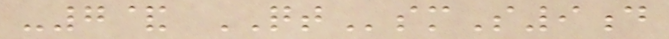-7& QTsmS9d
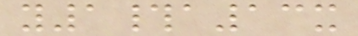y1#a13x
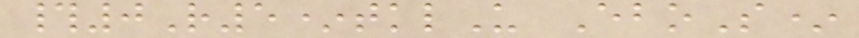#0R5*tklU EboS*
